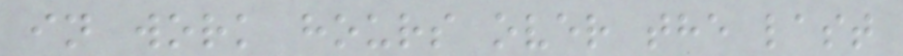in work hours over the last
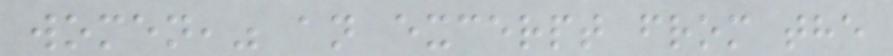women," an excerpt from the
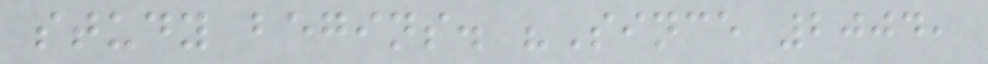study begins. "Since 2004,
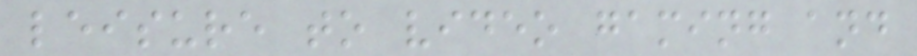leisure to video gaming and
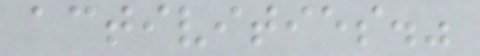activities."
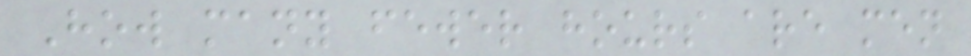How many fewer hours are men
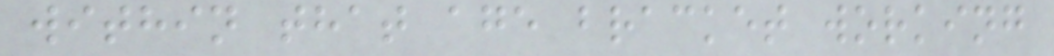within that age bracket working
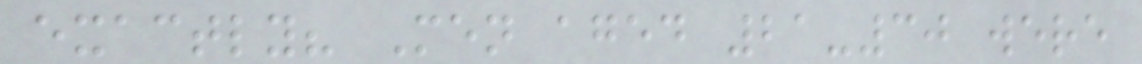exactly? Men aged 21-30 were
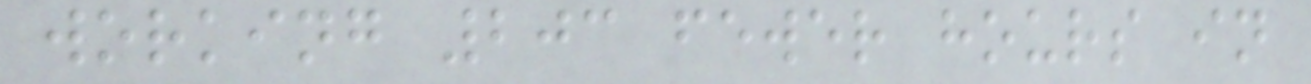working 203 fewer hours in
